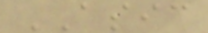ASIC
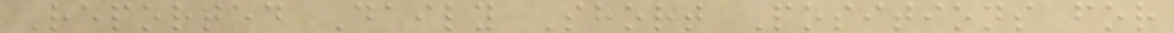Reported Daily Short Positions for
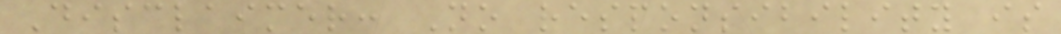Disclaimer: No responsibility is
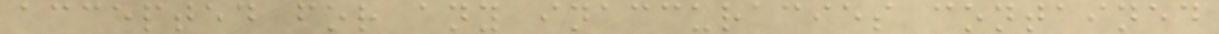accepted for any inaccuracies contained
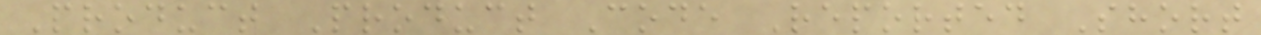Product Product Code Reported Short
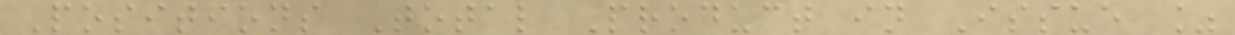Positions Total Product in Issue %
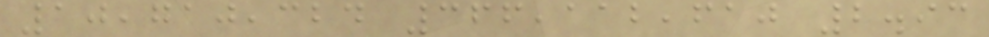10,710,324 366,112,610 2.93
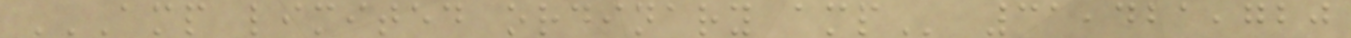AMP LIMITED ORDINARY AMP 31,421,720
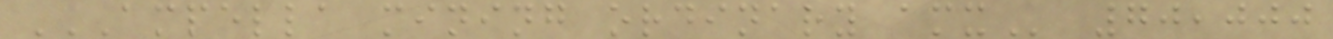AMPELLA MINING ORDINARY AMX 70,000
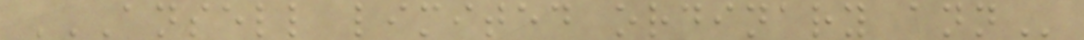ANSELL LIMITED ORDINARY ANN
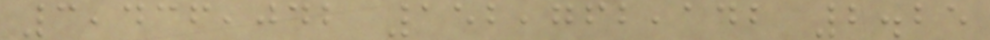3,436,042 152,762,142 2.25
